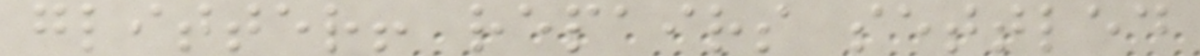glitter! repairs settled
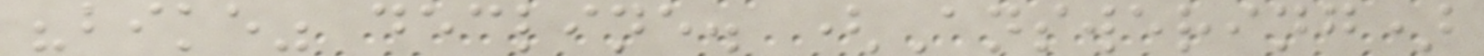"bike" decline. (Answering)
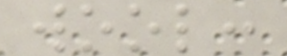wool:
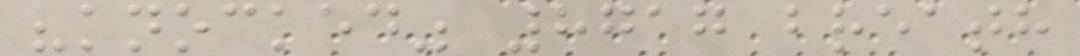"knocked" 8717 breath
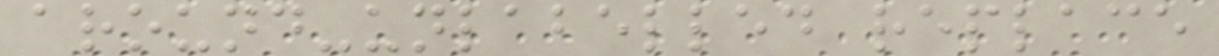around-unlabelled replace
